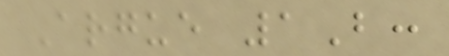Argue 1B:
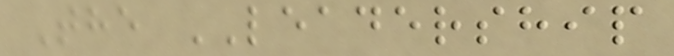The LEADERSHIP
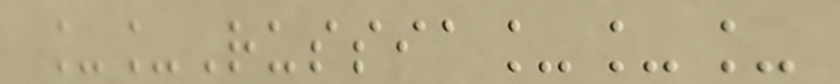__Russia___
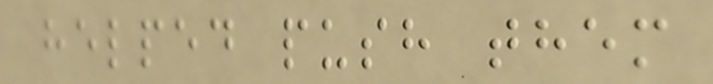helped push them
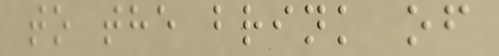to the brink of
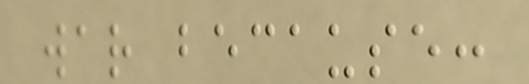war because:
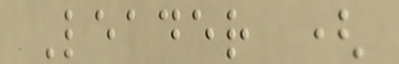Leader (
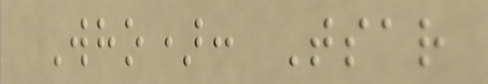Who): Tsar
